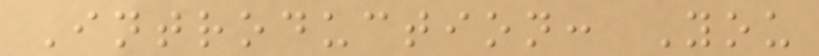Introduction: You
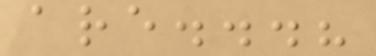are...?
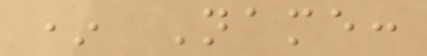* Name:
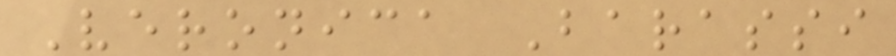Veronica Barassi
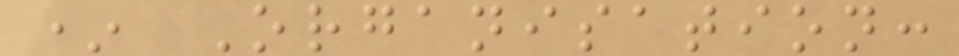* Organisation:
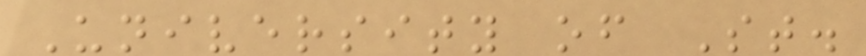University of St.
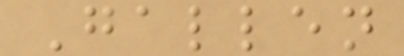Gallen
